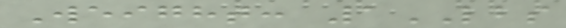Weight: 1LBS
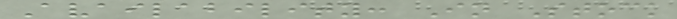Availability: In Stock
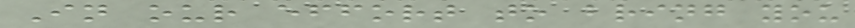In our effort to bring you
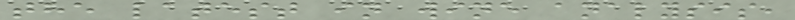the latest in wine analysis,
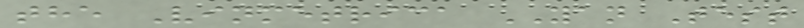the Vinmetrica YAN Test
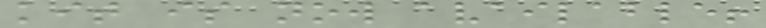kit is now available!
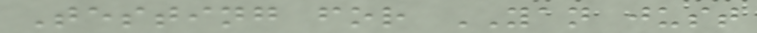Testing for YAN just
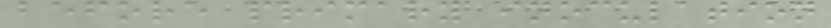before primary inoculation
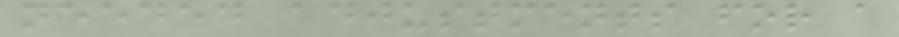needed adjustments for a
